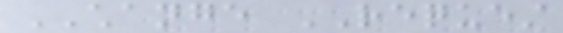CHANGE REQUEST
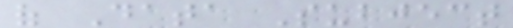of Data Subject
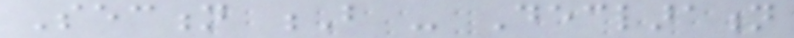Section B - Declaration
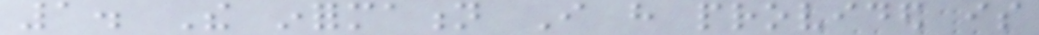1. The information I have provided is
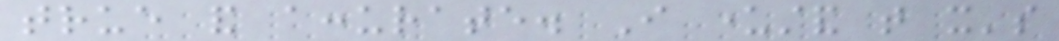true and accurate. I understand that it's
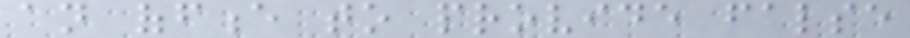an offence to provide false
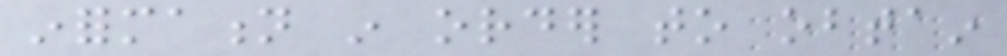information in order to obtain
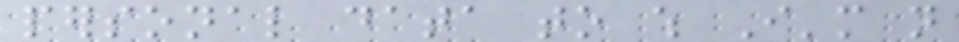personal data to which I'm not
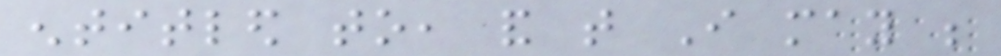entitled to, and that I may be
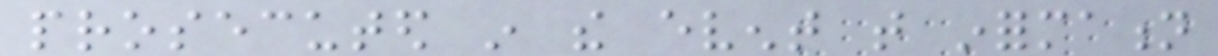prosecuted in the event that information
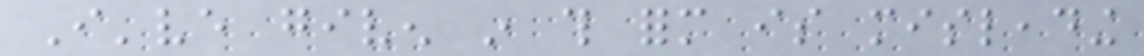I've given in this form is misleading
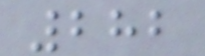282
